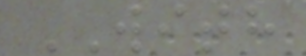WITH
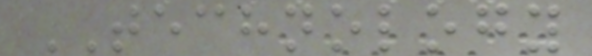TECHNOLOGY
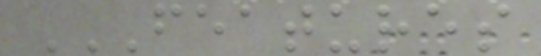FEATURES
